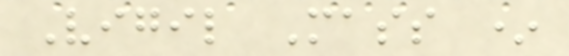Vigil Mass *
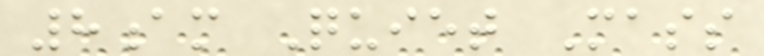8am Quiet Mass
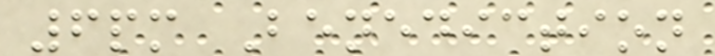6pm Benediction
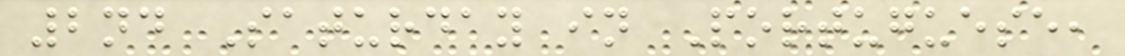2nd Saturday in Portuguese,
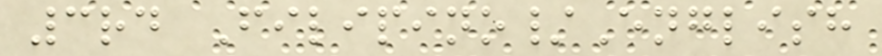3rd Filipino/English
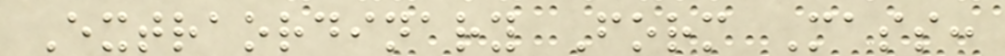Extraordinary Form Mass:
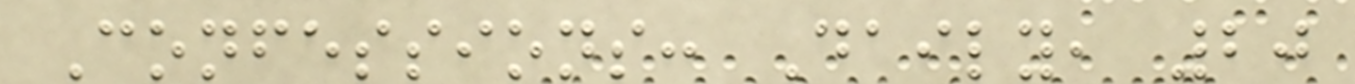Confessions: Daily, 20
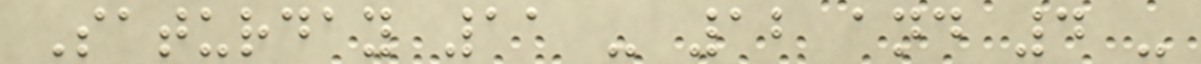Saturday 11 - 12 and 4 -
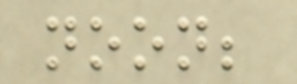noon;
